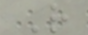R
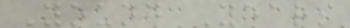Young Years
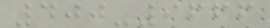400-9666
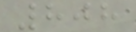808
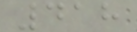418
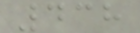438
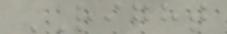RIGHT
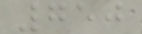750
